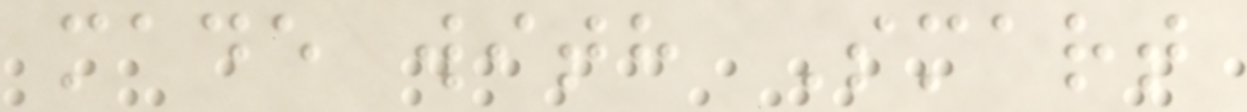made with Smart
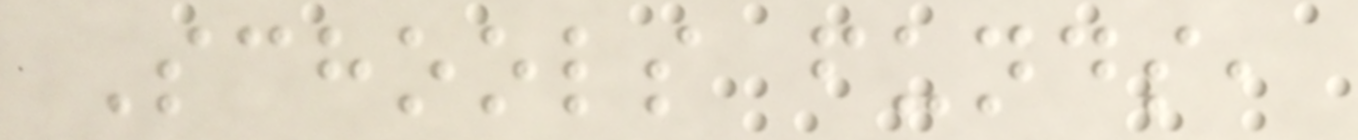Schools funds,
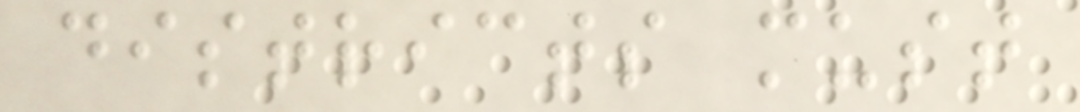districts must
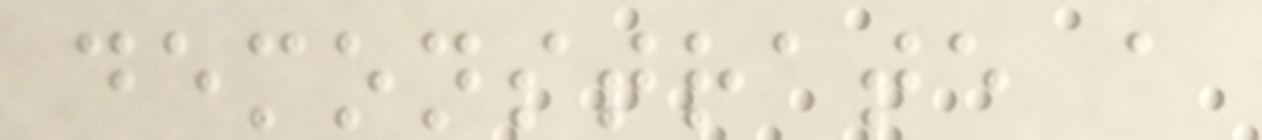demonstrate a
